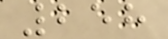258
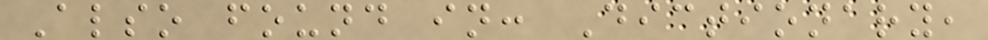Also found in: Dictionary,
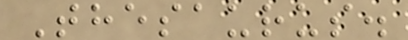Thesaurus.
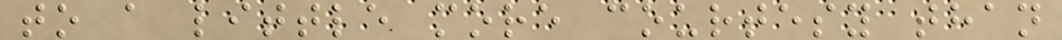to a little more courtesy than
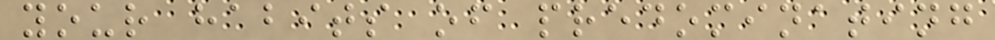your habits of predominating
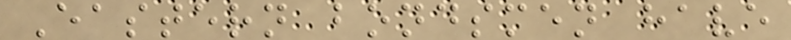Eastern bondsmen have
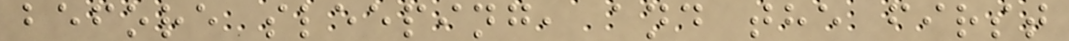before sleeping, and the first
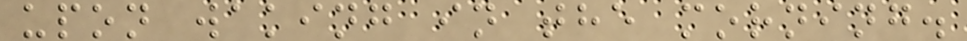upon waking in the morning.
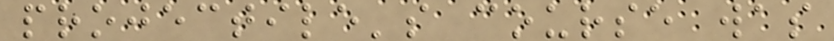projectile's course was
